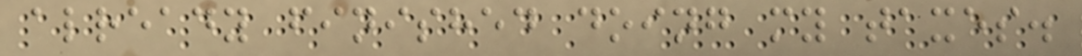already finished doing my taxes.
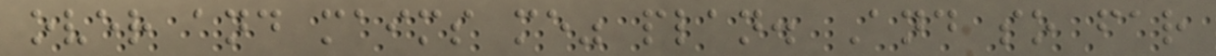over and maims me" plan. And so far
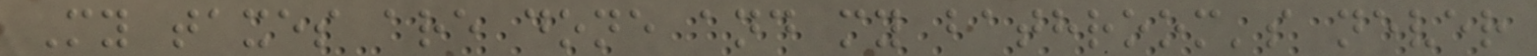My taxes are done and my bathroom's never
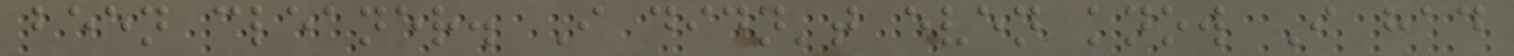been cleaner. I didn't even know I had
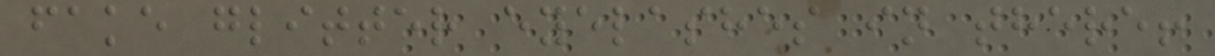fake glitter eyelashes in there!
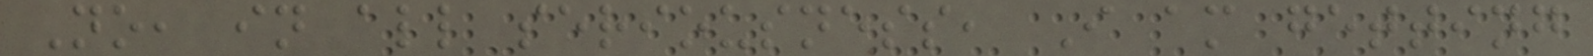No, in all seriousness, I am getting
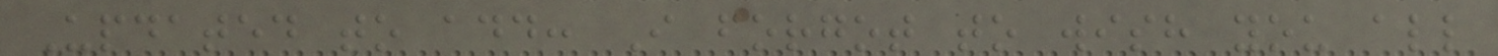Updated to add: I forgot to wish you all
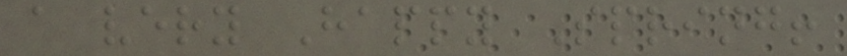a very Happy Spring!
